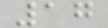17
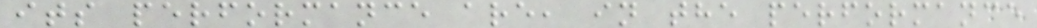its performance are, in the performance
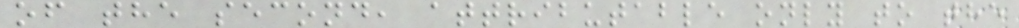of the second, attributable only to the
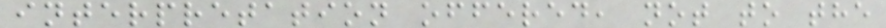interpretation offered, not to the
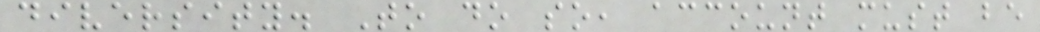diversity. To do so, account must be
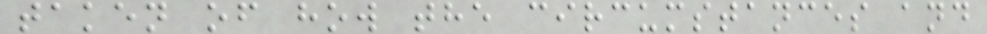taken of how the circumstances and
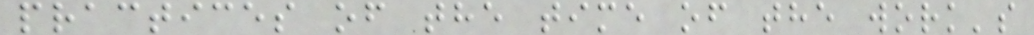practices of the time of the work's
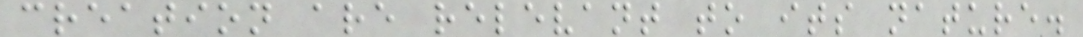creation are relevant to its nature.
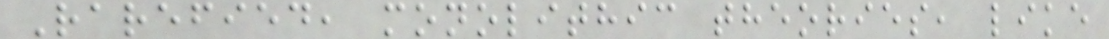Rarefied, monolithic theories, like
